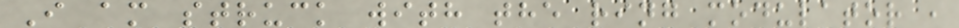I am struck with the ring modulator ,
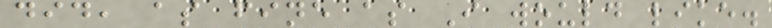did, as fine as I would like.
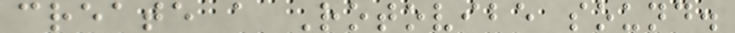create a Rotovibe sound.
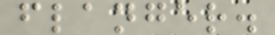flanger.
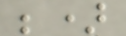;)
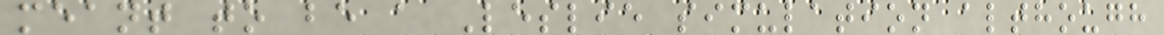meant to be a Leslie simulation although
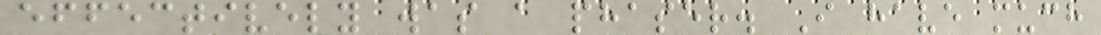effectively was a phaser. I have much
